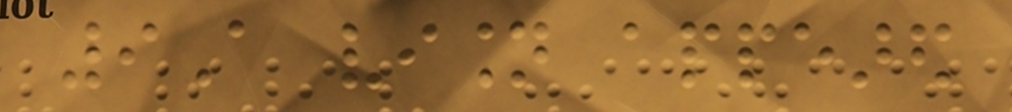9A vision appeared
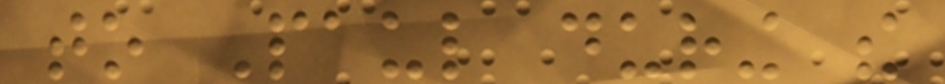to Paul during the
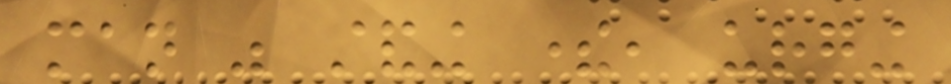man was standing there, urging
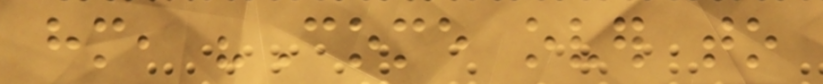him, "Come over to
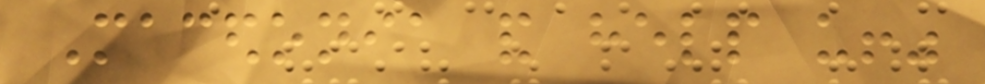Macedonia and help us!"
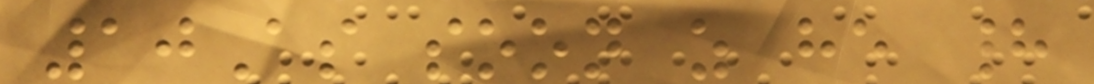10As soon as he had
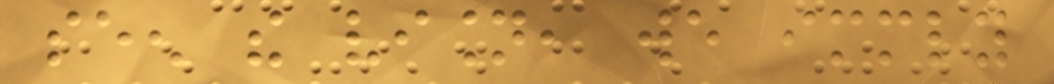seen the vision, we immediately
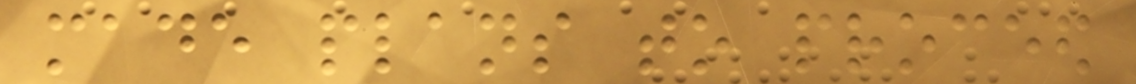made plans to proceed
